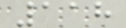118
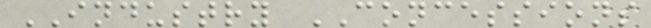INDUSTRY CONCESSIONS
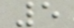5
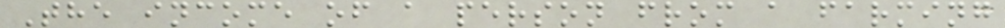The income of a person from a farming
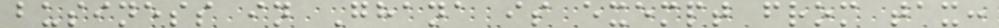business in Ghana is exempt from tax:
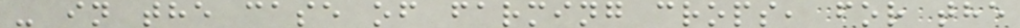- in the case of farming crops, for the
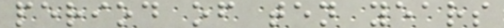period of ten years
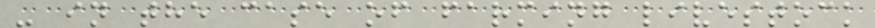- in the case of farming livestock
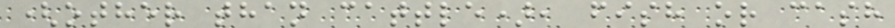(other than cattle), fish or cash
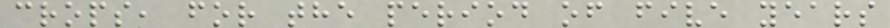crops, for the period of five years
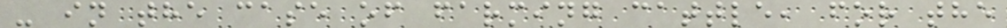- in the case of farming cattle, for the
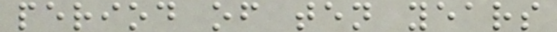period of ten years
